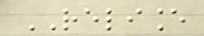RELIANCE
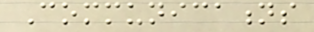Communications
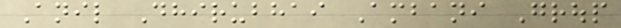Anil Dhirubhai Ambani Group
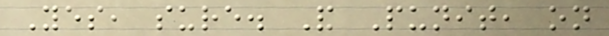Yes, sure. And Punit, on
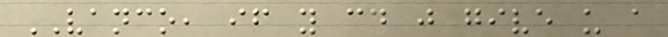VANCO, if you could just give us a
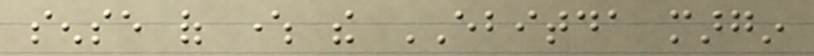sense of where the EBITDA margin
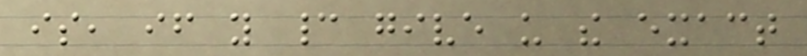is, if you cannot give us the exact
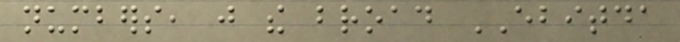numbers, just the broad EBITDA
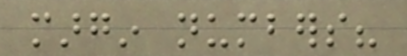margin numbers?
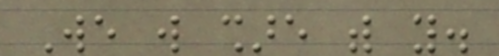We will share with you.
